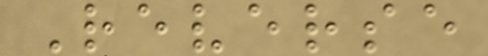Reverse
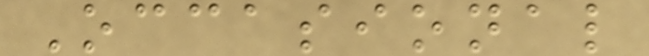Occasional
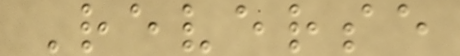Reverse
